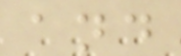and
